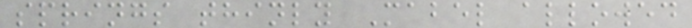springs thinly Mabel allowed
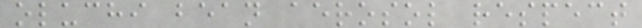oluchi bean aerosol respect
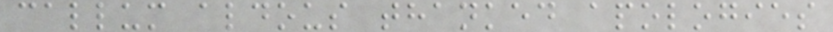callum aldous thanked apologies
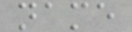name
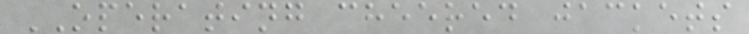OPERATING cheered jackets
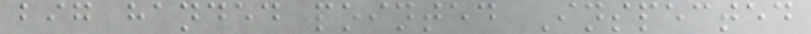big handed pointed Inspected
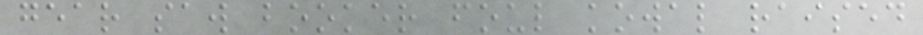gear saw booker foul kowal raised
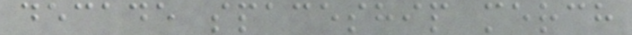decade spaceship merch
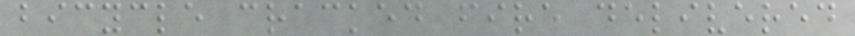bicycle cracked fire delivered
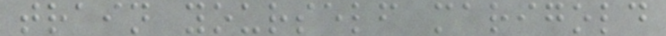train yourself marigold
